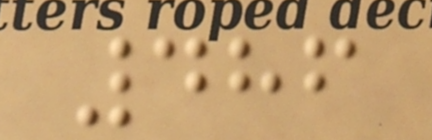486
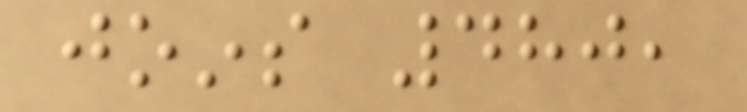joins 480,
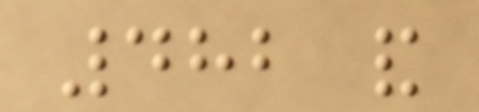482 and
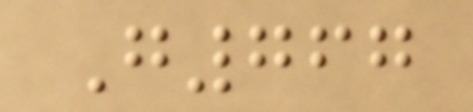G767
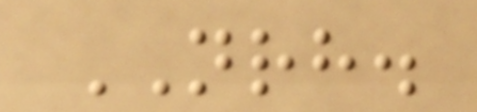NRH.
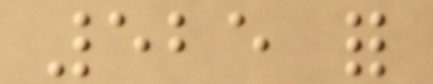525 for
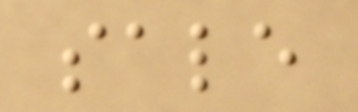sale
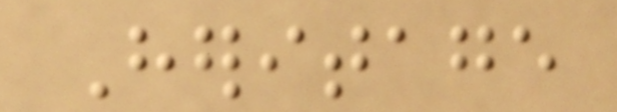Heritage
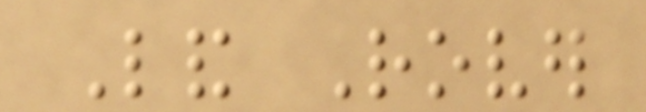Land Rover
